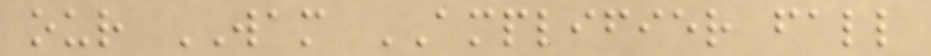our WAM AMPLIFIER fall
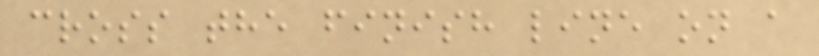cross the finish line on a
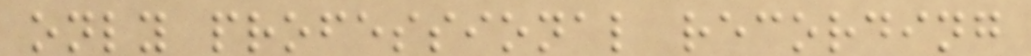only professional recording
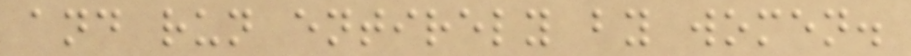and run entirely by women.
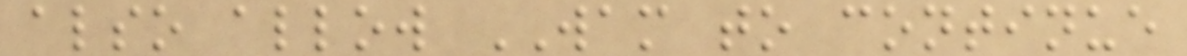also allow WAM to continue
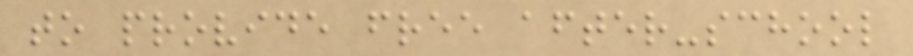to provide free after-school
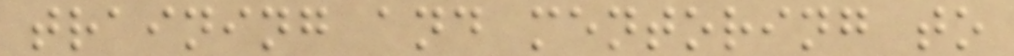training and mentoring to
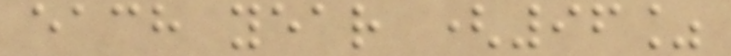each year (96%
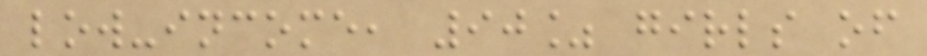low-income, 90% girls of
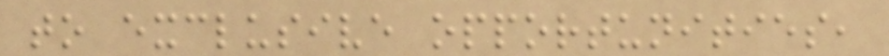to exclusive opportunities,
